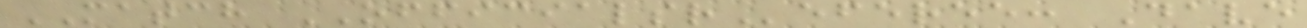MATCH OFFICIALSReferee: Dave
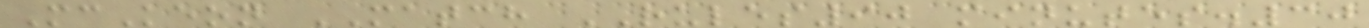McKeon MATCH RULES90 minutes.30
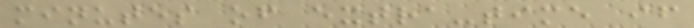minutes of extra-time if
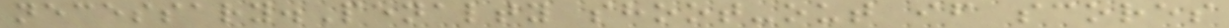necessary.Penalty shoot-out if scores
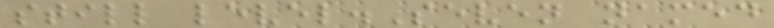still level.Seven named
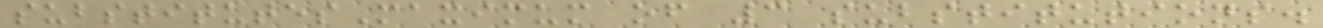substitutesMaximum of 3 substitutions.
